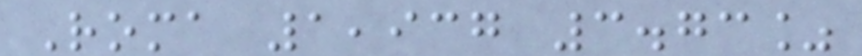Roma 1,937 3.73%
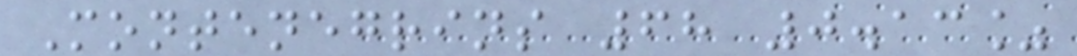Montenegrins 68 0.13%
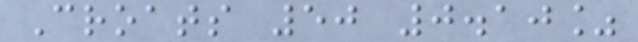Croats 50 0.10%
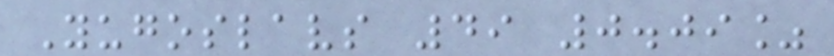Yugoslavs 49 0.09%
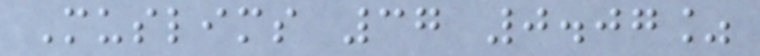Muslims 37 0.07%
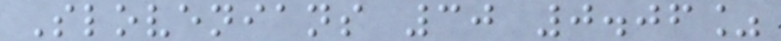Slovenians 30 0.06%
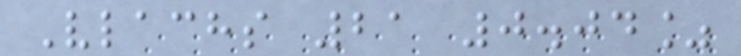Vlachs 21 0.04%
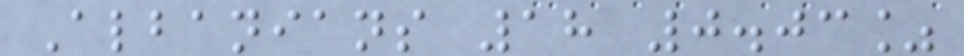Albanians 18 0.03%
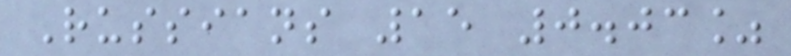Russians 15 0.03%
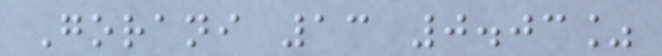Gorani 13 0.03%
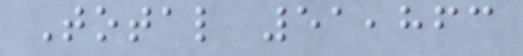Total 51,863
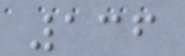136
